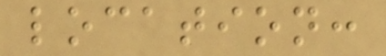location:
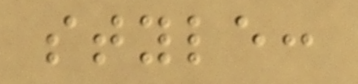style:
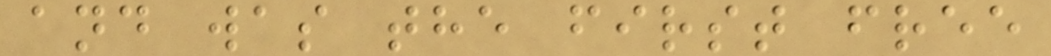and was the first free
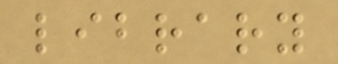library
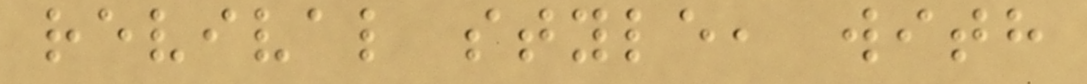revival style, with
